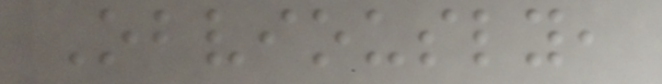Obviously,
